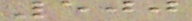500
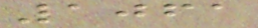1061
